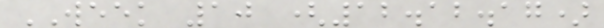WEEK 10 (12.12.17)
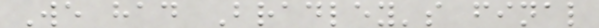We had Bradley's final
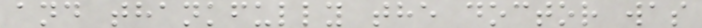and thankfully the doctor was
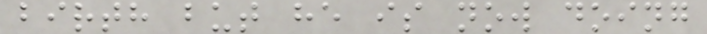birth but he is now doing
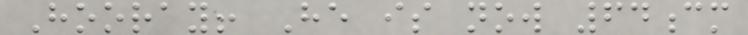Hooray! He is now 64cm
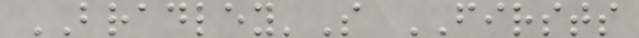BRADLEY'S FIRSTS
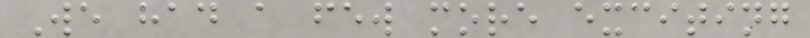We had a few more exciting
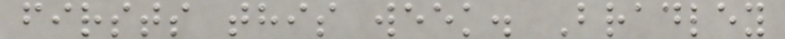firsts this week. Bradley
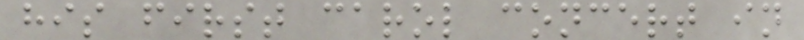his first carol concert in
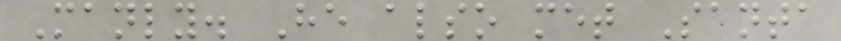Manly. He also met Santa
